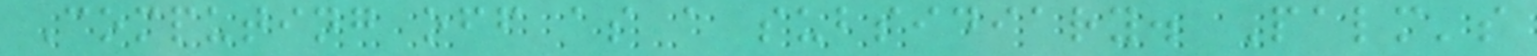Computing off as a subsidiary. Palm's
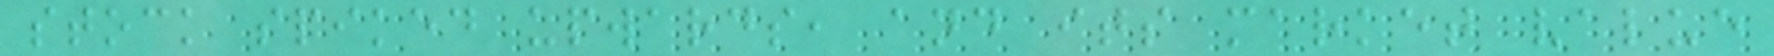stock spiked upwards, and its market value
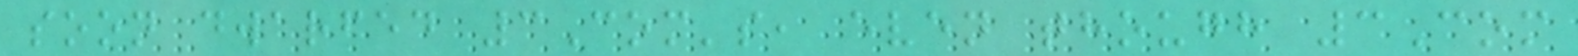soon dwarfed 3Com's, even though 3Com
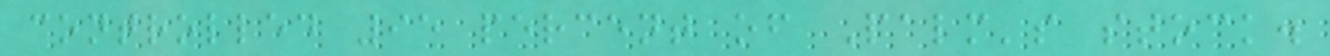controlled 95 percent of Palm's stock.
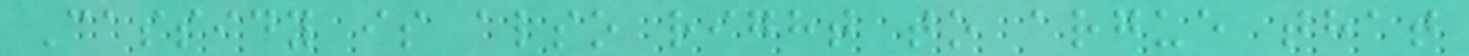Cassidy is also right to argue that
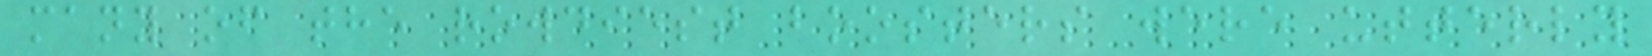many of the rowdiest boosters were utterly
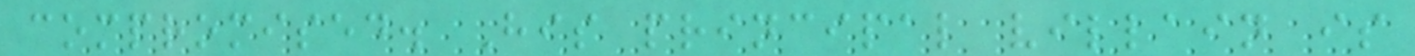compromised. His principal villain is
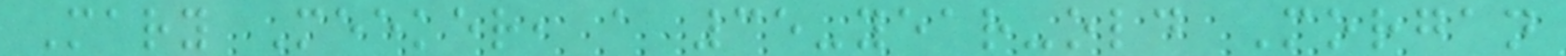Mary Meeker, a 35-year-old Morgan
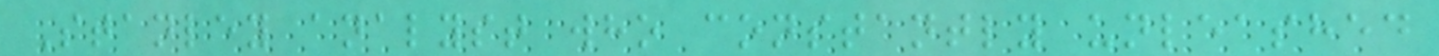Stanley analyst who constantly unleashed
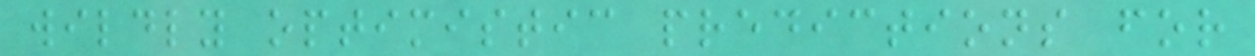wildly optimistic predictions for
